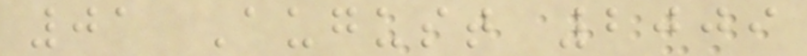01 August 2009
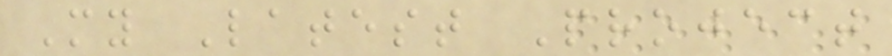My Latest Project
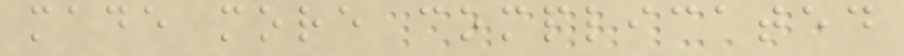made more complicated
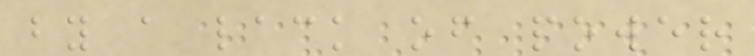by a lack of power
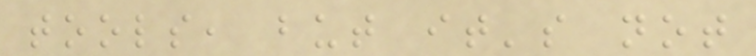tools, but it's not
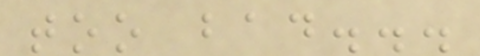too bad...
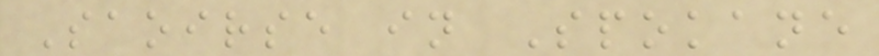Saoirse in Spokane
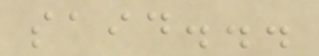said...
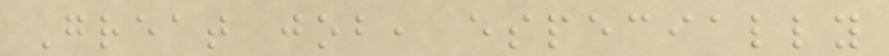Great job, especially
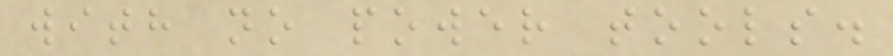with no power tools.
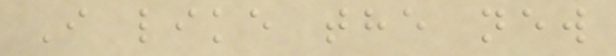I like the new
